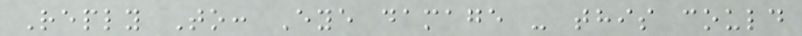Reply To: Eye damage - this could
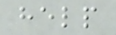help
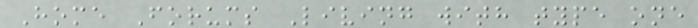Home Forums Living with type one
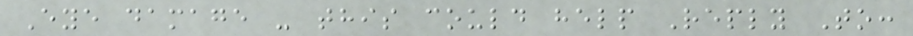Eye damage - this could help Reply To:
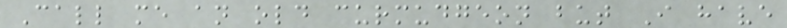Call me an old curmudgeon but I have
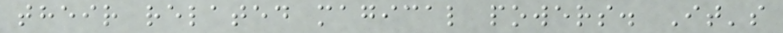their related magical powers. It's
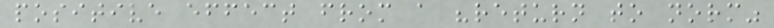positive effect from a "return to norm"
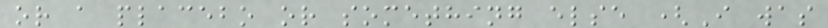or a placebo or something else (I was
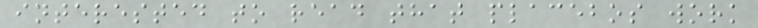interested to read that placebos work
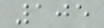105
